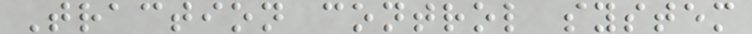Traction control system
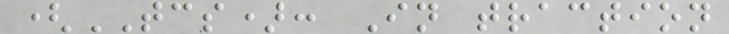(TCS): In traction
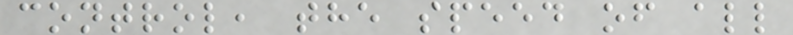control, the speed of all
